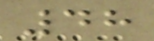48
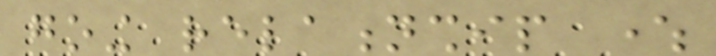going relationship where
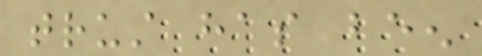trust has been
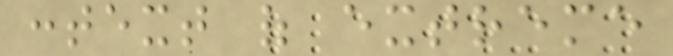context of extreme
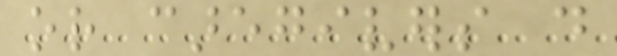or caregivers do
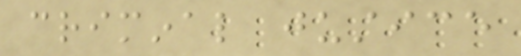criminal justice
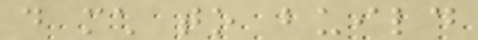do much to build
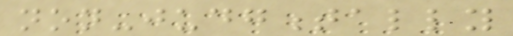non-judgmentally
